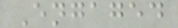Engaged
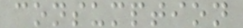consumption
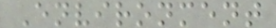Environment
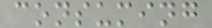consuming
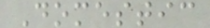Domestic
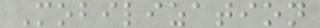Mobilization
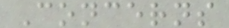Concerns
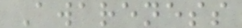Awareness
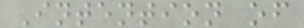Intention of
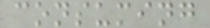consuming
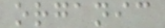organic
